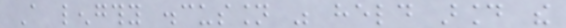A lengthy discussion was held around the
